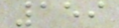159
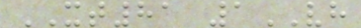XT81 1VH
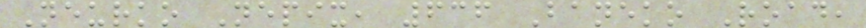Neurko Nepix, 636 Baneko Road,
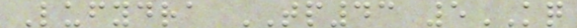Lufydra TP43 5KQ
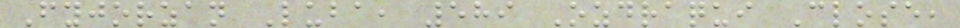Fyjorzan Luba, 589 Ozdraqui Close,
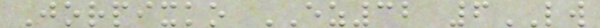Jorpixko EZ32 6LW
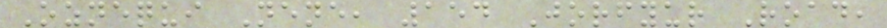Oznequi Nene, 154 Jorfyur Road,
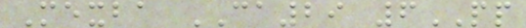Mexba CA29 6PP
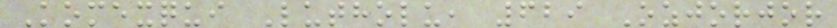Komexqui Lutholu, 629 Ozjorjor
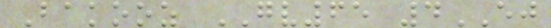Bakooz GV65 4EJ
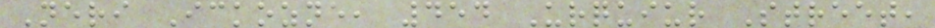Neri Ickozne, 454 Urquiur Street,
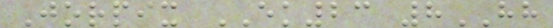Jorpix EK23 8HH
